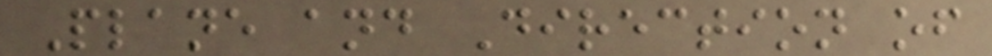Plane and Direction of
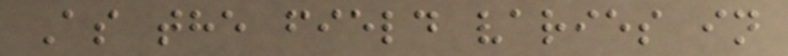As the field varies in
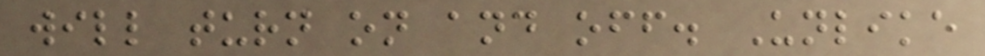will turn on and off. Unlike
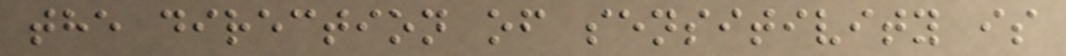the direction of sensitivity is
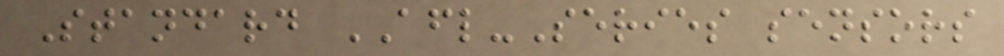Standard AFL-Series sensors
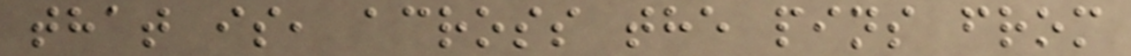that is, across the pins from
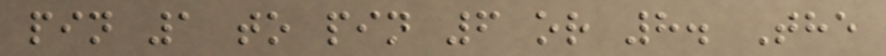pin 1 to pin 6 or 8. The
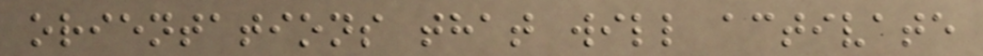orientations that will activate
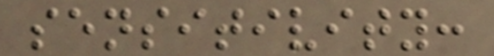sensitivity:
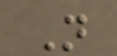N
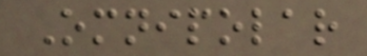Omnipolar
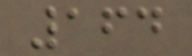164
